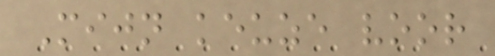Mijn keuze voor
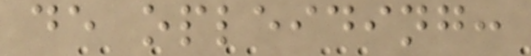de opleiding:
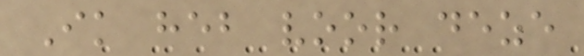Ik heb voor deze
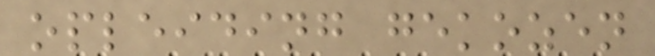opleiding gekozen
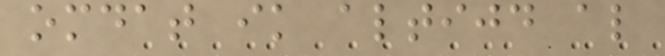omdat ik altijd al
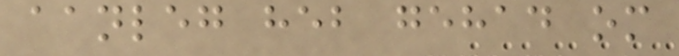aanleg heb gehad om
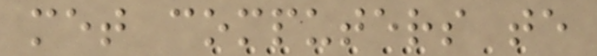met computers te
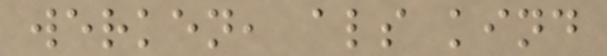werken, als kind
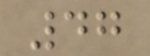47
